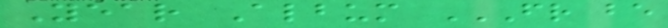Year Album FR BE
